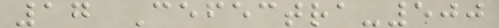17 Cefectra-500
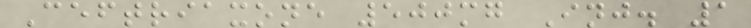Ceftriaxone 500mg Inj. 1
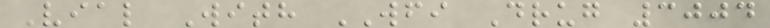Vial With WFI Drug 3004
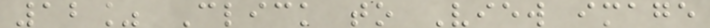12% Click to View image
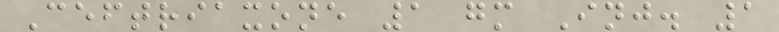Ceftriaxone 1 gm Inj. 1
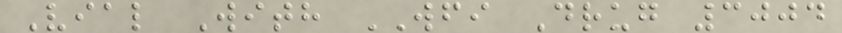Vial With WFI Drug 3004
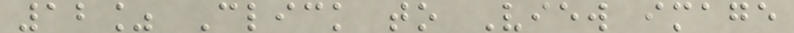12% Click to View image
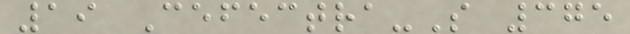19 Cefectra-S 375
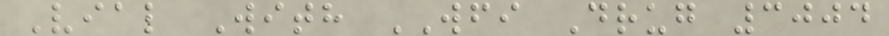Vial With WFI Drug 3004
